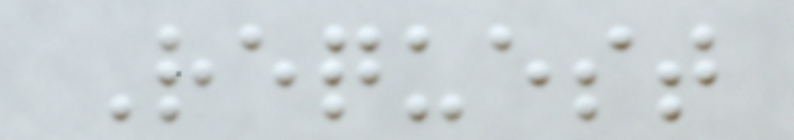Request
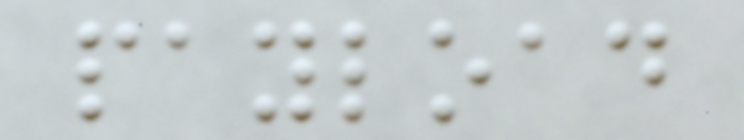payload
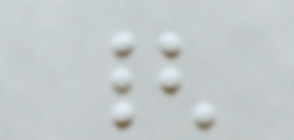{
